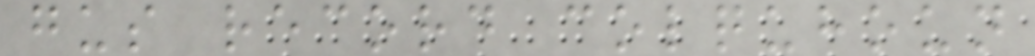gus record colquhoun
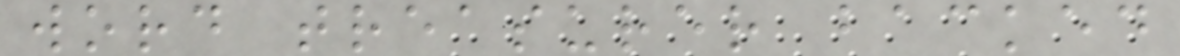word treasurer backed
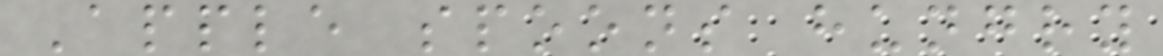Apple spoons hungry
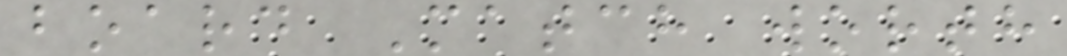board Match worth
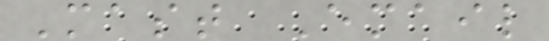Mast Email
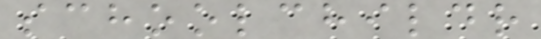schoolchildr
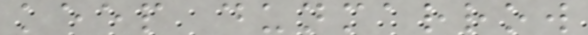keep dunmarrow
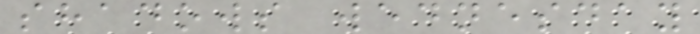shadows wednesday
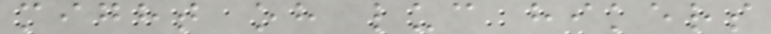might oh luc hikers
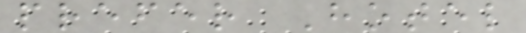prefer Hotel
